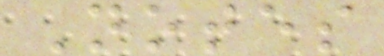Notes
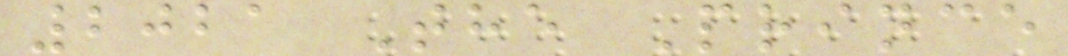2021 The Prince
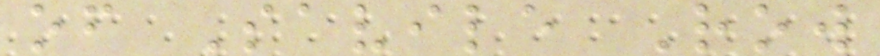of Savile Row
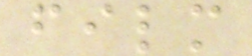film
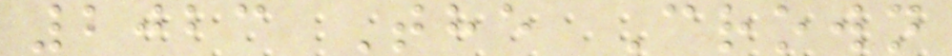2023 The Crown
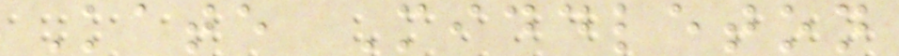Kate Middleton
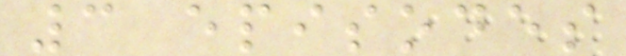3 episodes
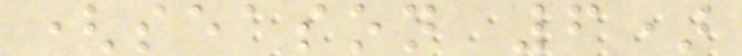(season 6)
